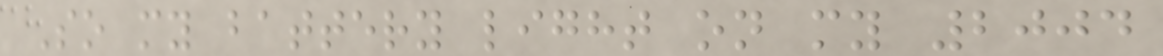So my battery light on my 2004
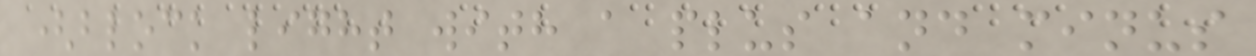(block light with a plus and minus
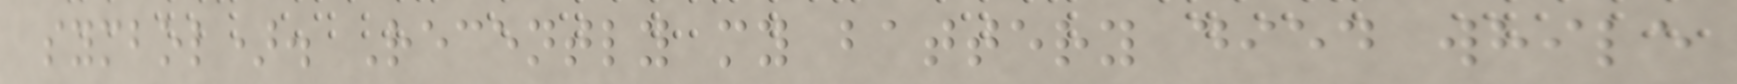symbol). Recently my battery died while
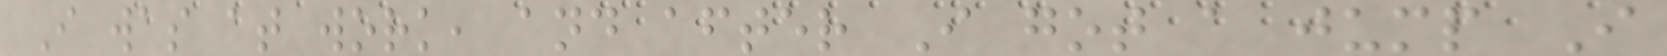I was at work, and after I got a jump I
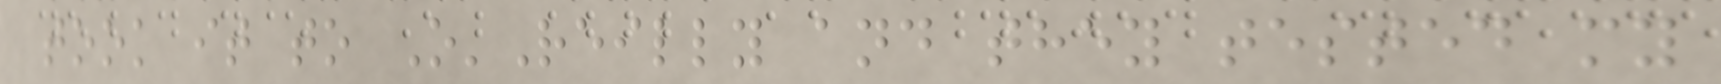took it to O'Reilly and they tested my
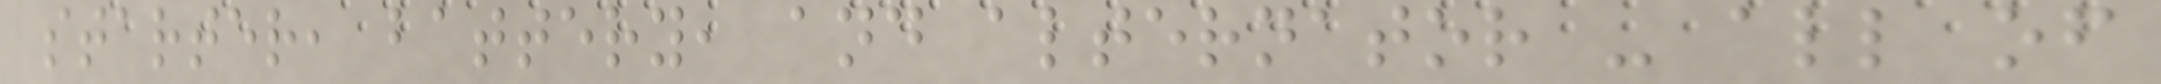starter, battery, and alternator - all of
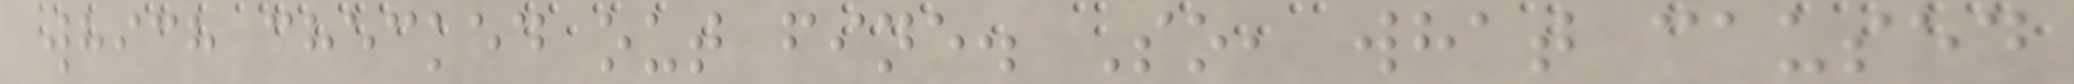which checked out fine. So, what caused
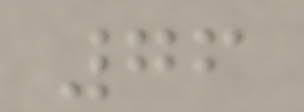76
